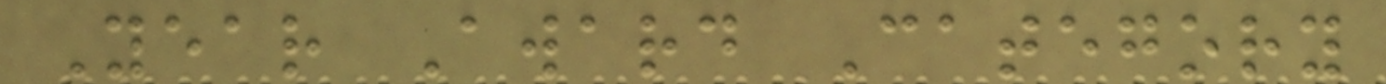Year Award Category
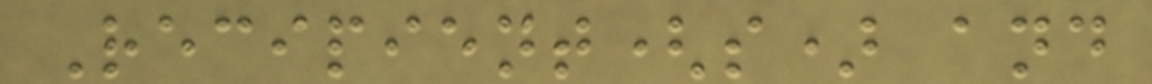Recipient(s) and
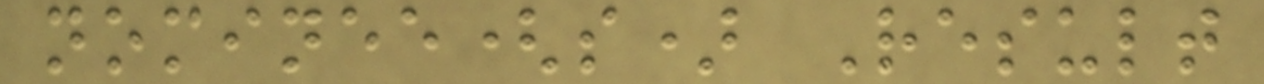nominee(s) Result
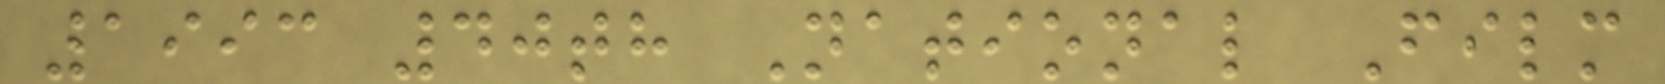1993 40th National Film
